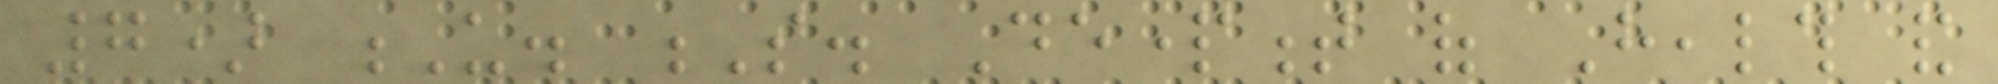7) U. S. Department of Health and
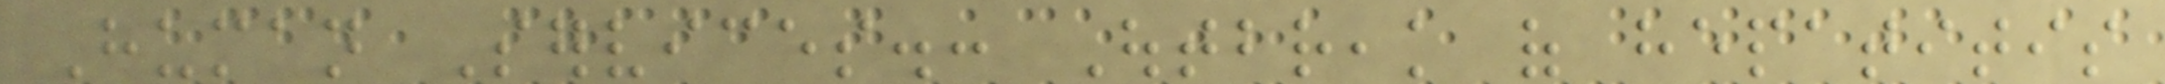Human Services.: Outbreak of hepatitis
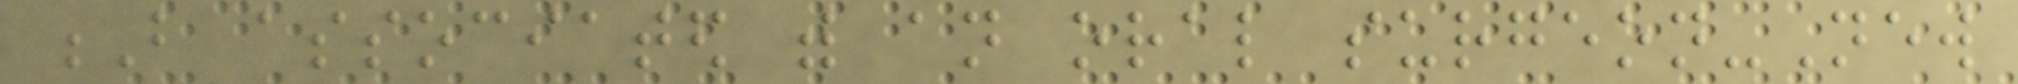B associated with an oral surgeon-New
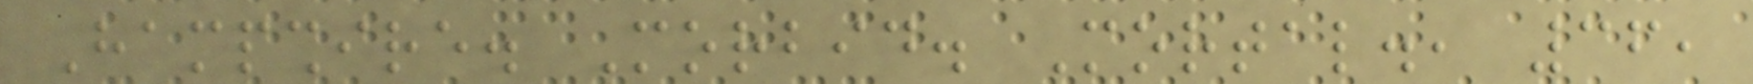Hampshire. Morbid. Mortal., 36,
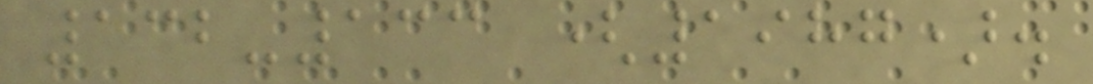132-133 (1987).
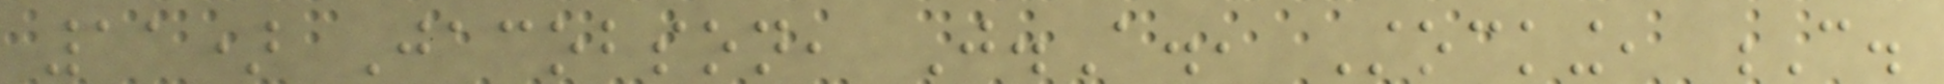11) Jacobson, J.A., Stocking, C.
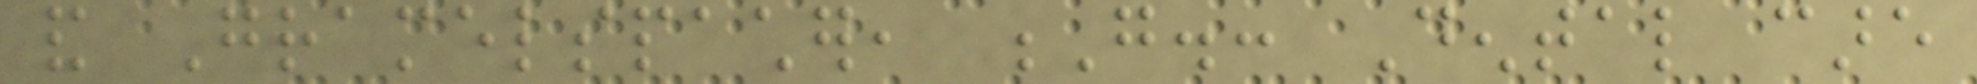and Gramelspacher, G.: Dental care
